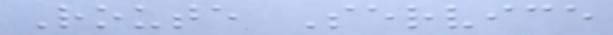Route Service
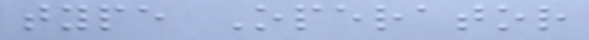type Operator
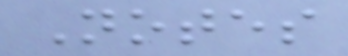Notes
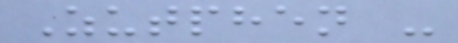Zutphen -
